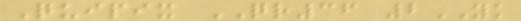Quipix QR36 2YK
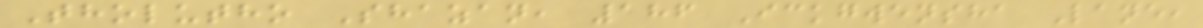Tholutho Shazan, 186 Ickgwensha Lane,
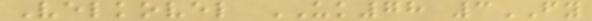Velkovel UK78 3FY
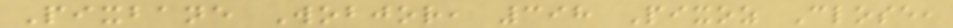Pixbane Wobjor, 398 Pixoz Close,
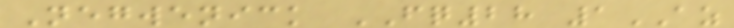Negwenick FQ28 1AZ
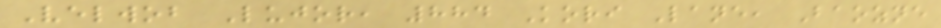Velwob Lujor, 884 Kori Lane, Baozne
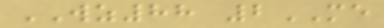WZ88 2ME
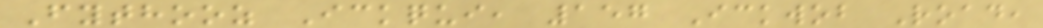Fythooz Ickqui, 157 Ickwob Road,
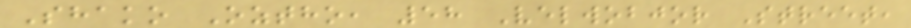Shako Oztho, 58 Velwobjor Street,
